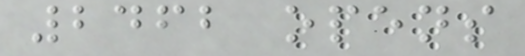2462 opens
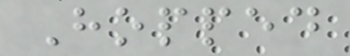Hopped
